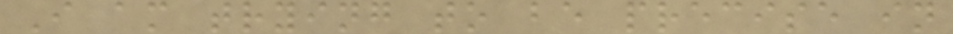I am trying to be precise in
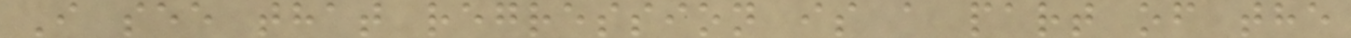I see that regression is a part of the
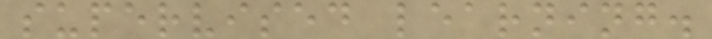supervised learning.
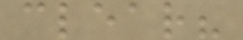clear?
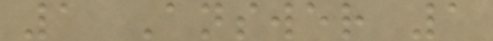1 Answer 1
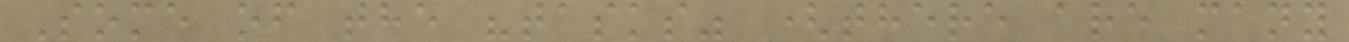Some of the "tasks" (there are many
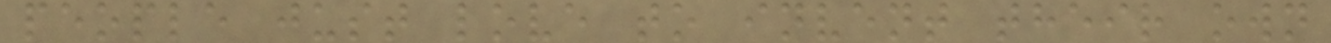people just love to invent their own
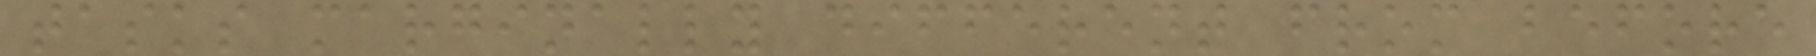tasks marginally different from before
